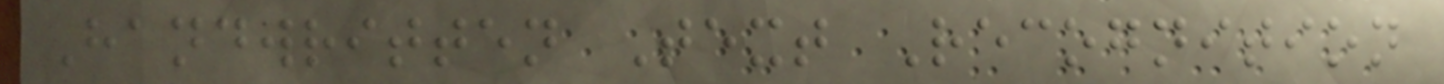Handwritten Text Recognition
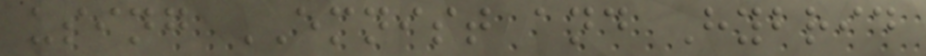using EMNIST and Hybrid
